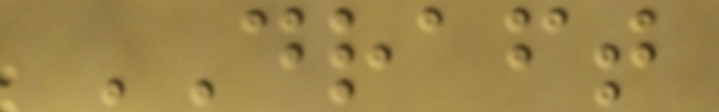DRAFT
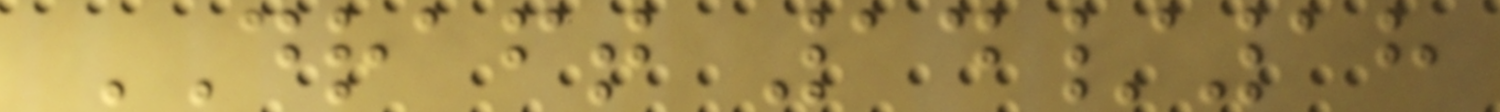DRAFT 14/18
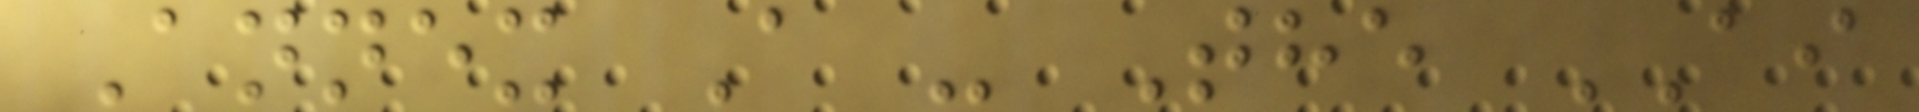Annex A - The AI
